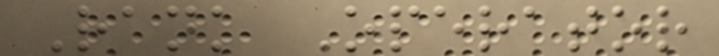Rank Operator
